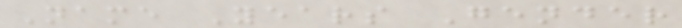Name Years Gender
